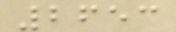2653
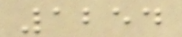1254
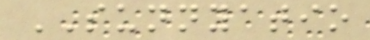SUNNYATIO
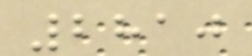2810
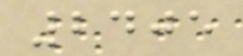2405
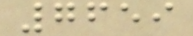7659
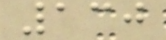130
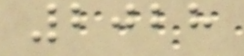2028
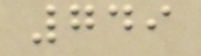749
